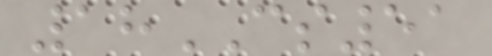18CS51
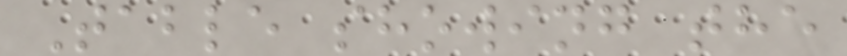Table showing the
